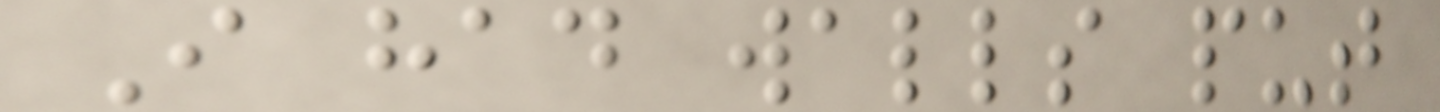I had walls put
